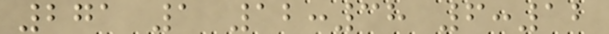271 1 12:38 6:12
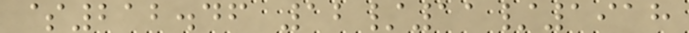$212.46 12/11/1918
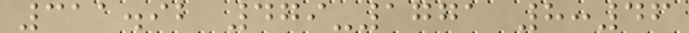311.92 479-1771 8:46
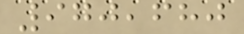970,680
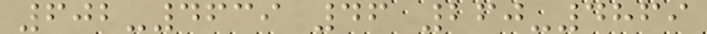602-4639 46 260-4869
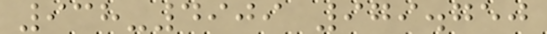938-4909 979.750
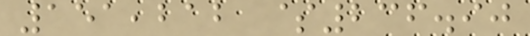151,212 $236.90
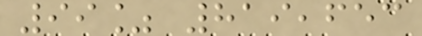99% 819,653
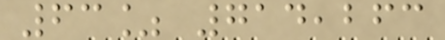63% 714,263
